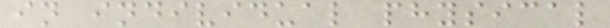in individual physical
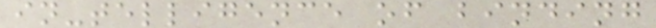in-telligence of binding
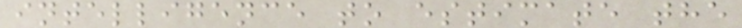intelligence to estimate the
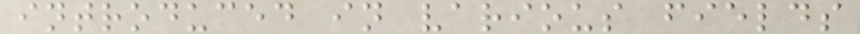introduced in various fields
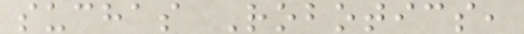suchas Robotics,
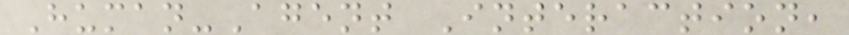Human-Agent Interaction,
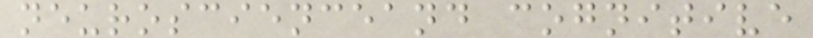neuroscienceand cognitive
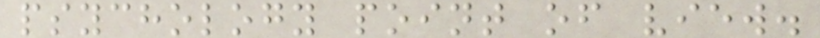psychology point of view.
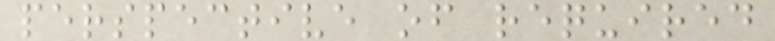perspective of required
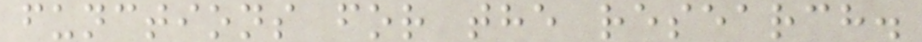functions for the research.
